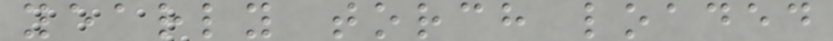yearly torch loaded
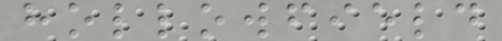hollowfield
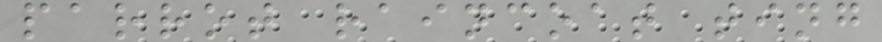parrot raincoat ting
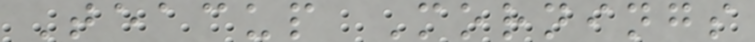Teacup Mornings
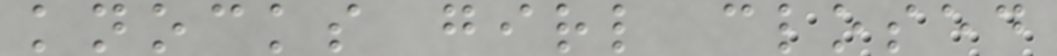knocks girl closed
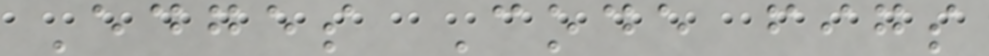Edges Code figs
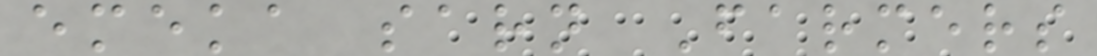emeka sarn Farmers
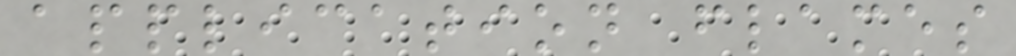application flames
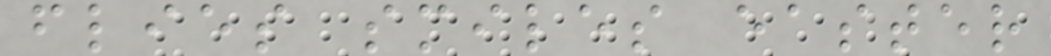flies smiles easter
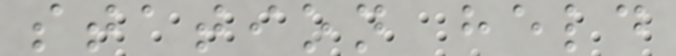station held
